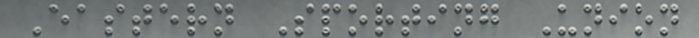Eastern Sporting Union
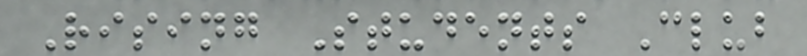Rising Students Club
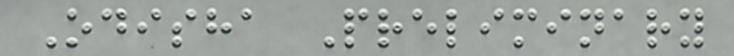Odisha Preliminary
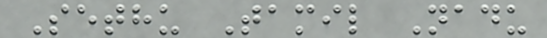Sethu Tamil Nadu
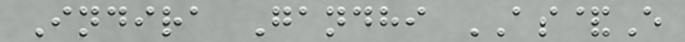Indira Gandhi AS&E
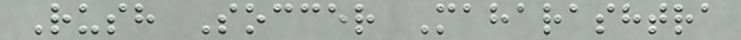Rush Soccer Maharashtra
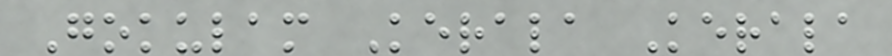Gokulam Kerala Kerala
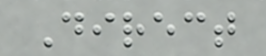Direct
